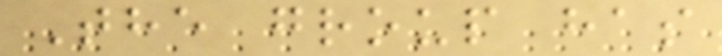The group has
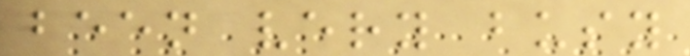been very busy
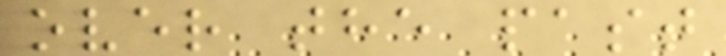over the past
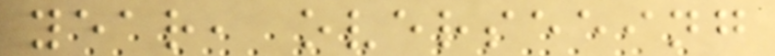year, overseeing
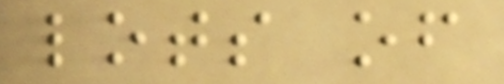lots of
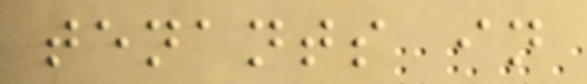tenants in
